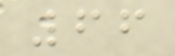66
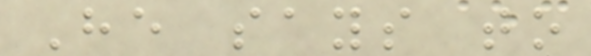He says to
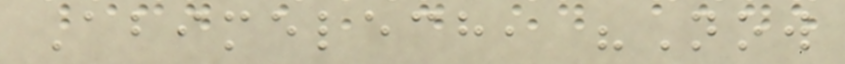Abimelech, "Now
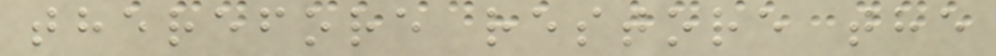therefore restore the
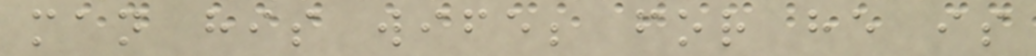man his wife; for he is
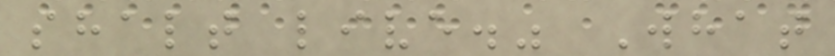shalt live." What
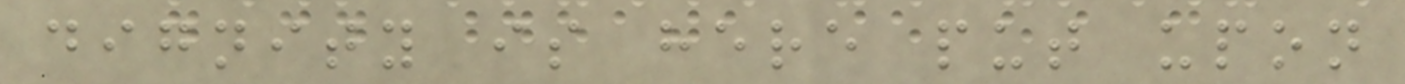dignity is here put upon
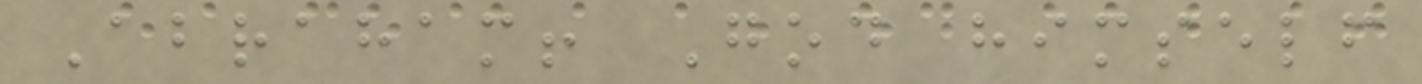Abraham! God himself
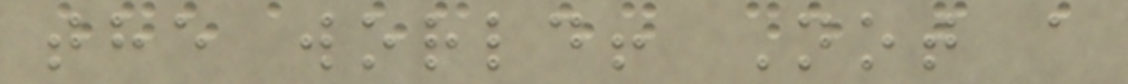the world! Not a
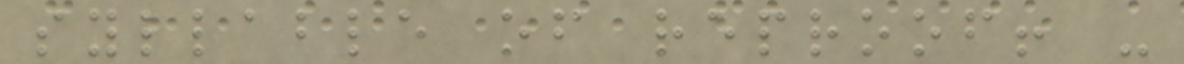syllable of reproof! -
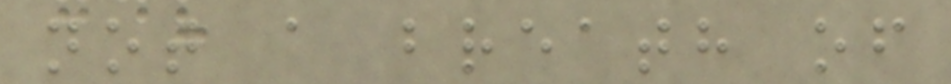not a breath of
